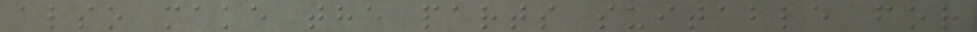also make the parts suitable for
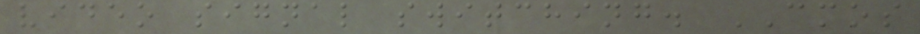video signal switching. CMOS
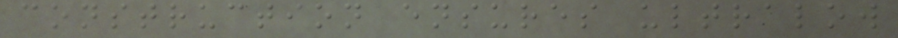construction ensures ultralow
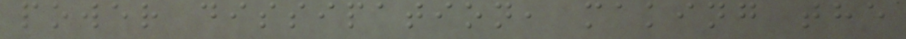power dissipation, making the
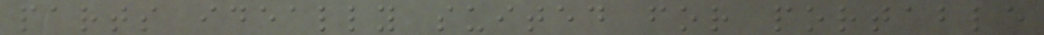parts ideally suited for portable
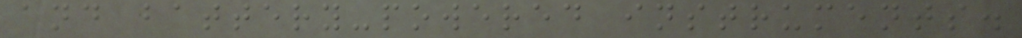and battery-powered instruments.
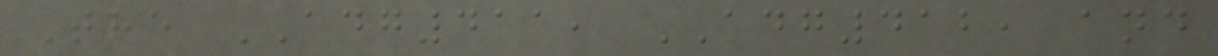The ADG411, ADG412, and
